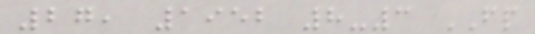27, 1952 8-3 FP
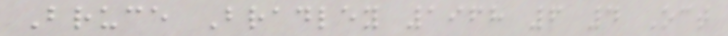Bruce Bradley 1968 6 4 Oct
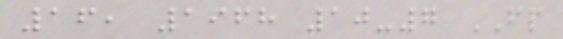16, 1968 10-7 FP
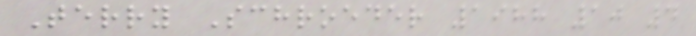Terry Schroeder 1988 10 4
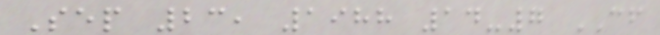Sep 23, 1988 14-7 CF
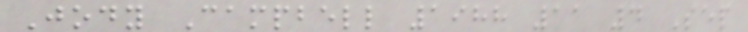Jody Campbell 1988 11 4 Sep
